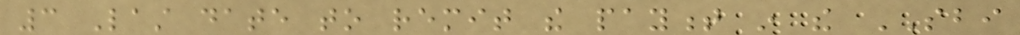3 Last date to remit the payment in the SBI
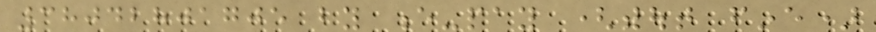38042801705 by e-pay (without fine)
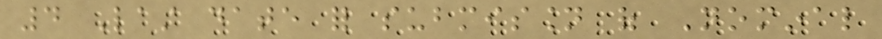4 Last date for submission of Nominal
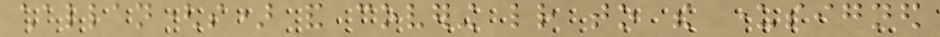challan(s) and covering letter to the undersigned
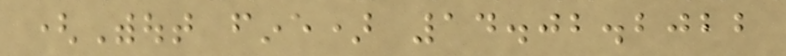(Without fine) 14.02.2022
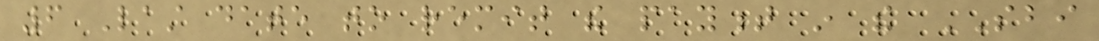6 Last date to remit the payment in the SBI
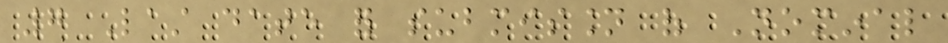7 Last date for submission of Nominal
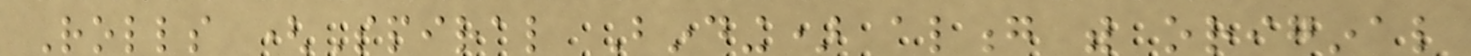Rolls (Spiral Binding) along with original
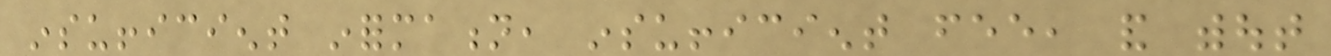insufficient information, insufficient fee, and without
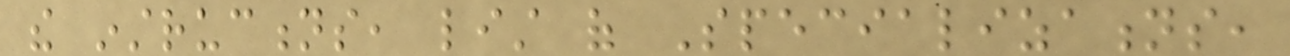the instructions, list of Specializations,
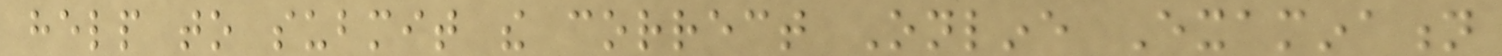help to submit the correct Online Examination
